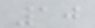10
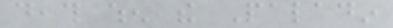death when the Paladin
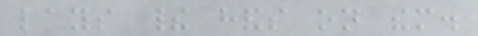lays their hands on them.
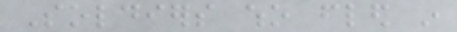Soldiers who fled in
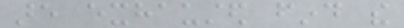are exhausted find the
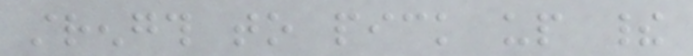strength to pick up their
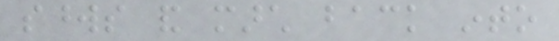swords and march back into
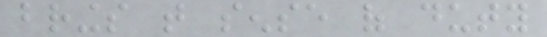brings that sense of duty
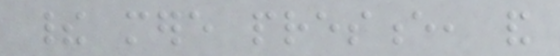their mere presence, and
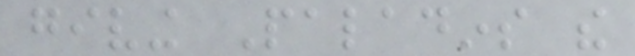giving Paladins the
